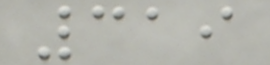319
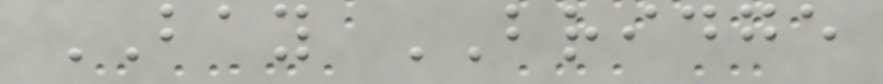BAY BRIDGE
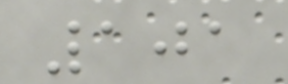101
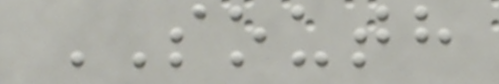SOUTH
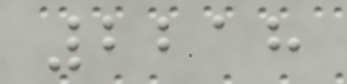2218
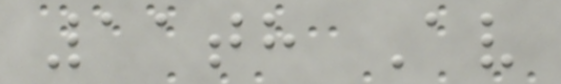11th Av
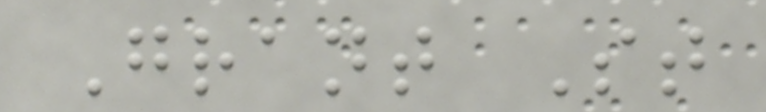Grant St
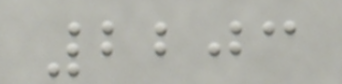2203
